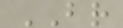BR
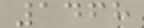1468
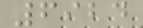6924
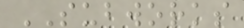SUBWORKS
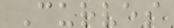Curves
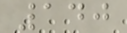140
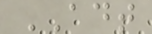ADT
